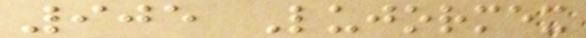905 Lujormex
